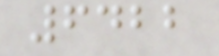6422
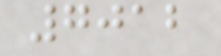7012
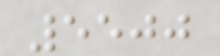5500
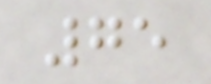75
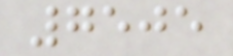7505
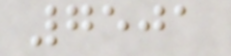7501
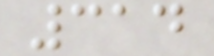314
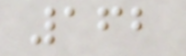162
